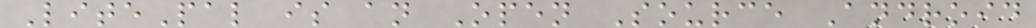LitePal is an Open Source Android
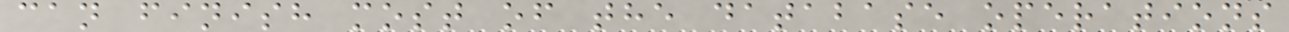can finish most of the database operations
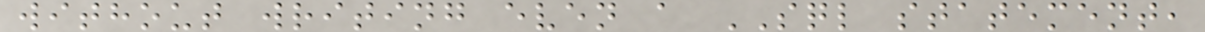without writing even a SQL statement,
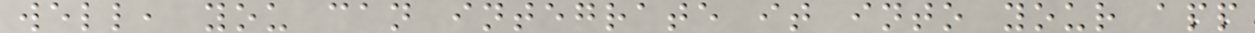well, you can integrate it into your app
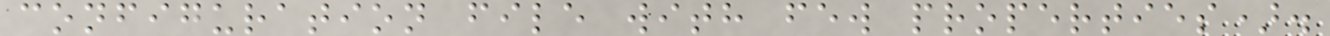configuration file with few properties).
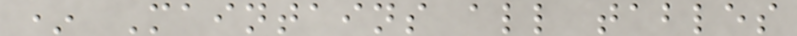* Maintains all tables
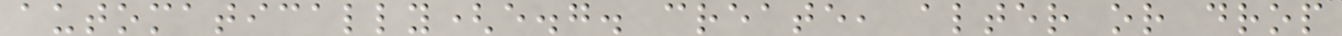automatically(e.g. create, alter or drop
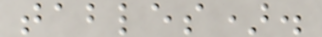tables).
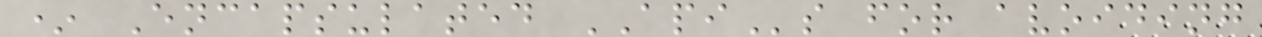* Encapsulated APIs for avoiding
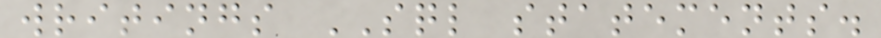writings SQL statements.
